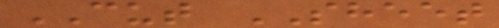CUT SHEET
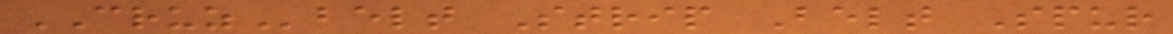CRUZbelt Strip Belt Spur
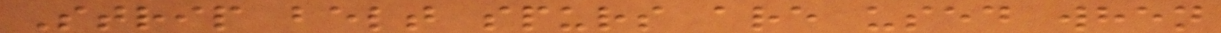Strip belt spurs are used when
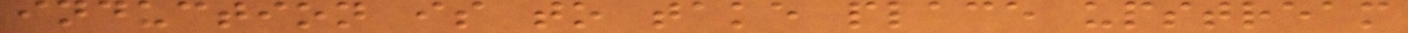induction is to take place upstream
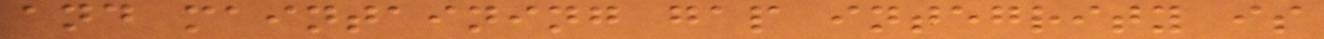and maintaining gap integrity is
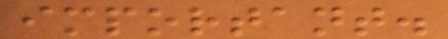important.
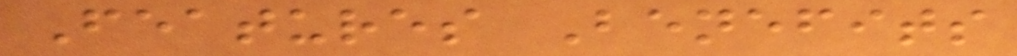Features Benefits
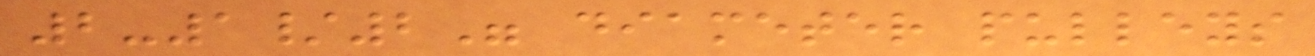2-1/2" diameter pulleys
